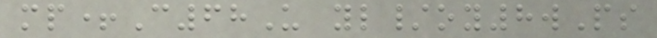mp+C68U yl/oy8wPs
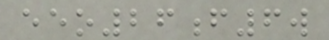eeo26f6w
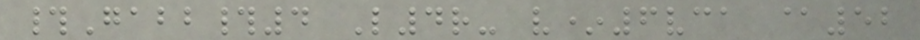#Gabb#4 L4r- v*6vca @52
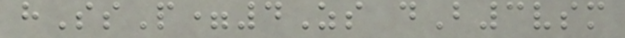hSsP=4Zs dB3vsm
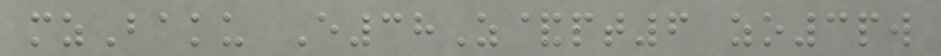mzBaku E38Z&pt6 zo3pw
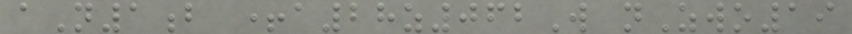aN1b +a28z062W nZwo19
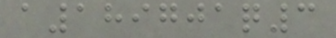a189701q3
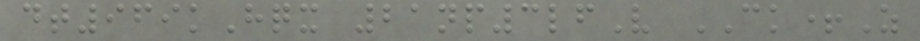dt969kHqx 21np3lfV CK+Z
